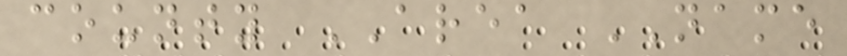county AREA NAME
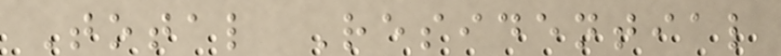Total Residential
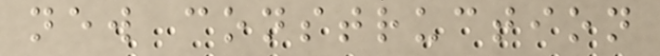new construction
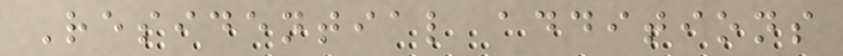Residential additions
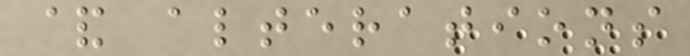& alterations
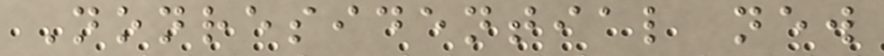Nonresidential new
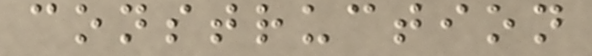construction
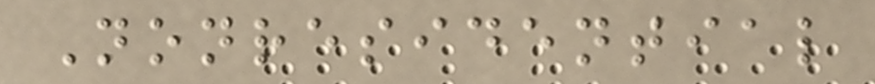Nonresidential
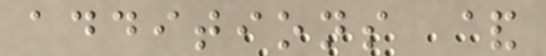additions &
